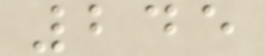245
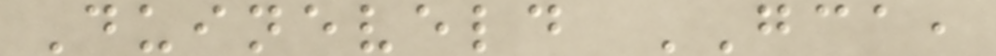Duineveld GCA,
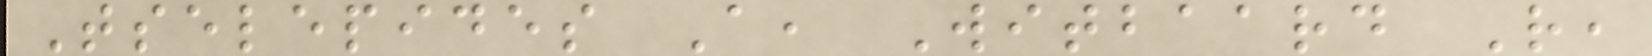Tselepides A, Witbaard R,
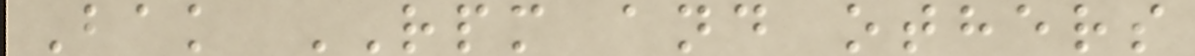Bak RPM and others
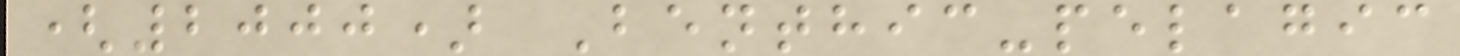(2000) Benthic-pelagic
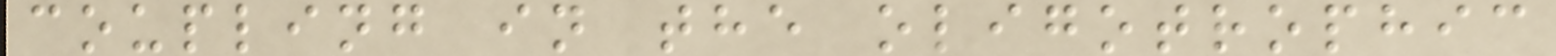coupling in the oligotrophic
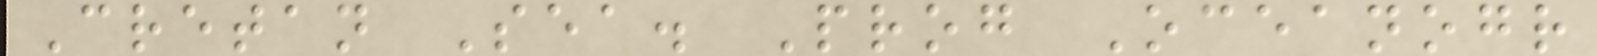Cretan Sea. Prog Oceanogr
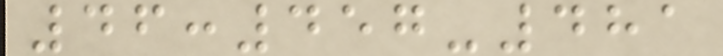46:457-481
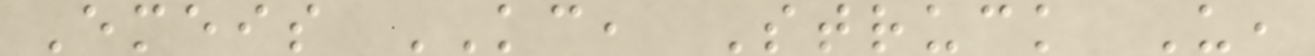Emeis KC, Struck U,
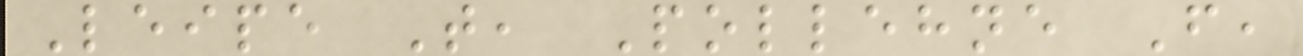Leipe T, Pollehne F,
